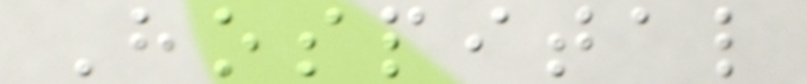Hospital
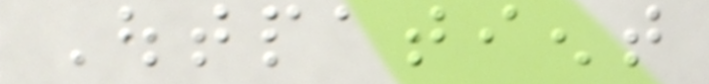Outpatient
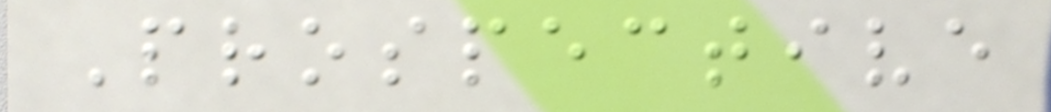Prospective
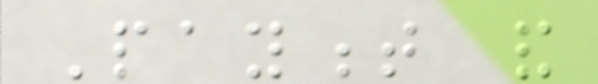Payment and
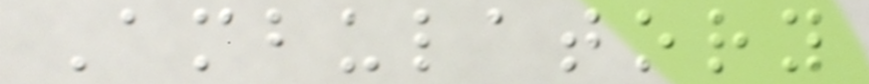Ambulatory
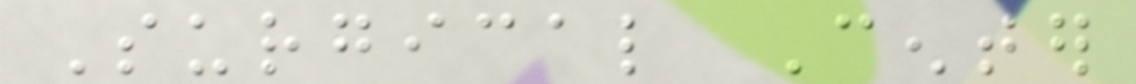Surgical Center
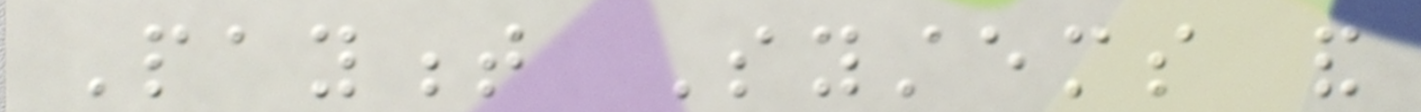Payment Systems and
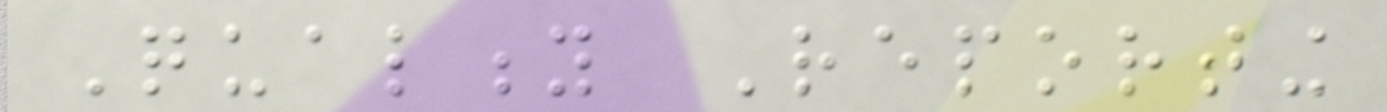Quality Reporting
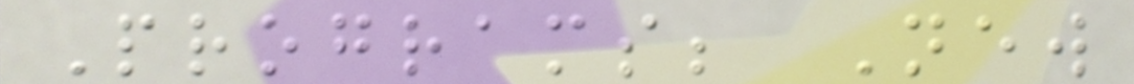Programs; New
